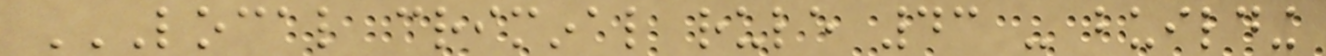LOCAL CRIMINAL RULE 43 - BUILDING
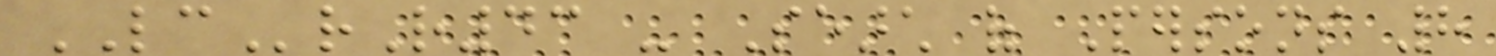LCrR43 - Search of Persons 8
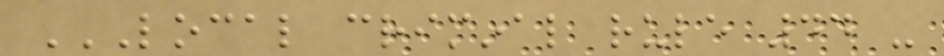LOCAL CRIMINAL RULE 44 -
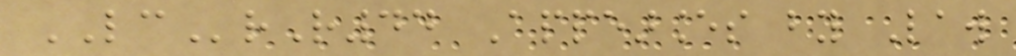LCrR44 Appearances by Law
